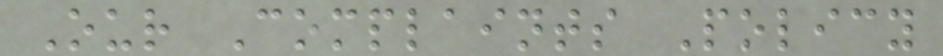Our Complaints Policy
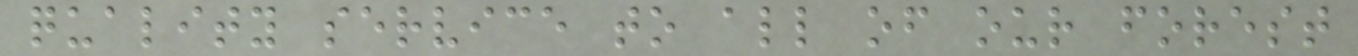quality service to all of our forest
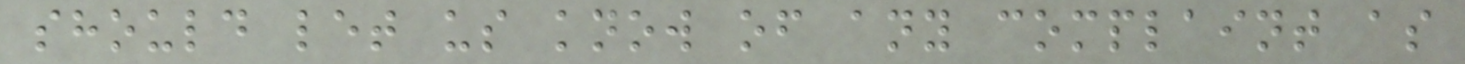should let us know of any complaint as
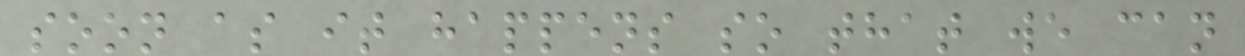soon as it happens so that we can
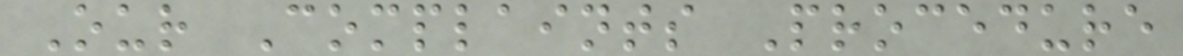Our Complaints Procedure
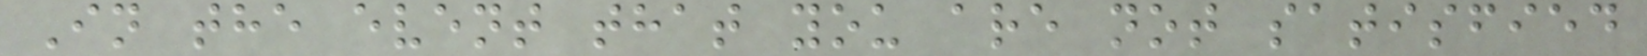In the event that you are not satisfied
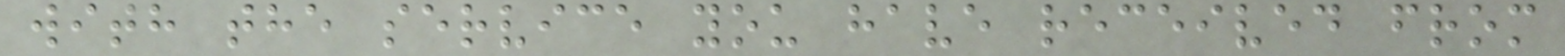with the service you have received from
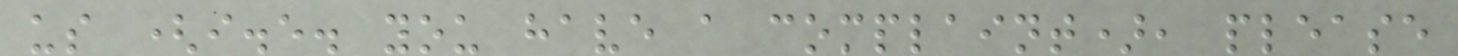us (i.e. you have a complaint), please
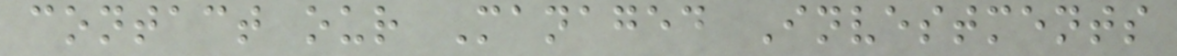contact our Managed Investments
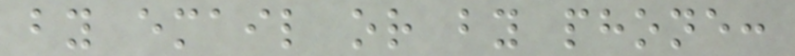by email or by phone:
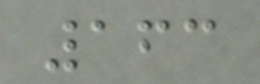163
